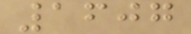1607
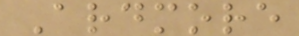Ardmore
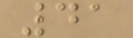41
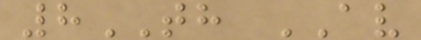8TH AV
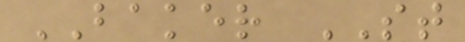BAKER ST
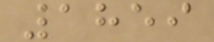1859
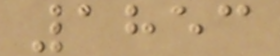1853
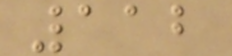112
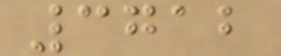3712
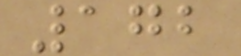172
